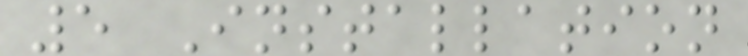5 Installation
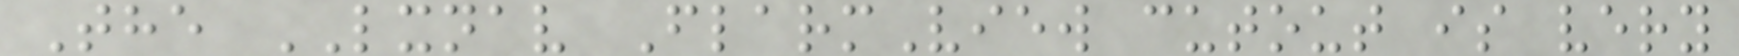The LXNAV FlarmView cutout is very
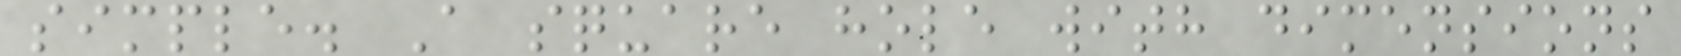simple. A square hole with dimensions
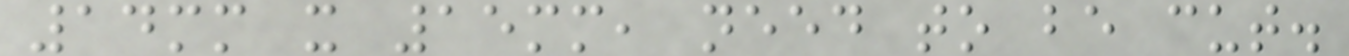14mm x 15mm, need to be cut.
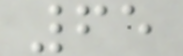65
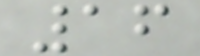16
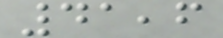41,6
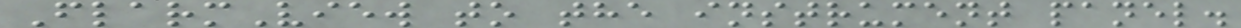FlarmView to the instrument panel.
